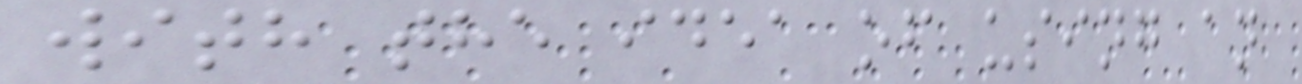with the idea of using an
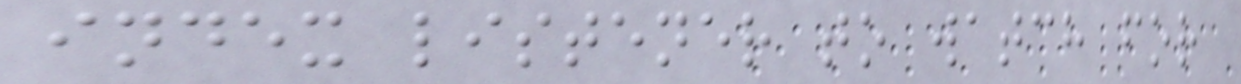index listener to watch for
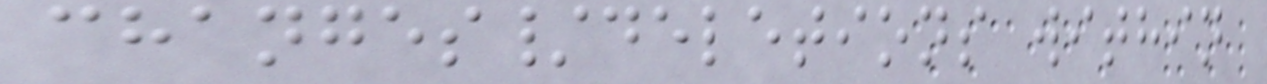changes/deletions within
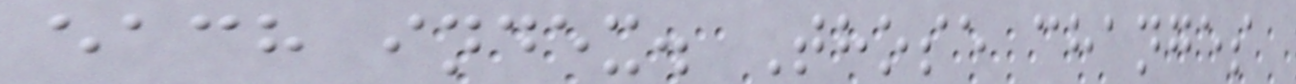each index. Those changes
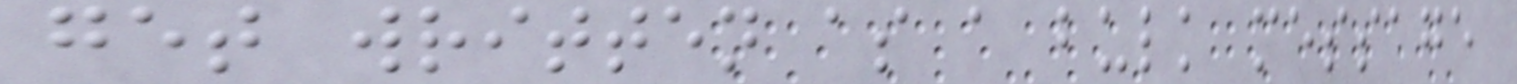get written as a bulk message
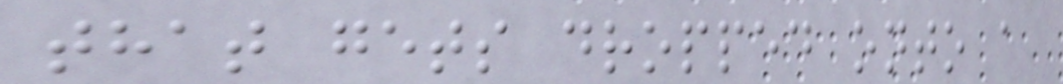that gets dropped onto a
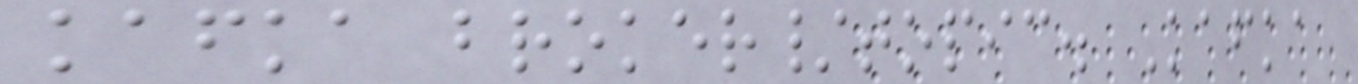kafka broker/topic. Kafka
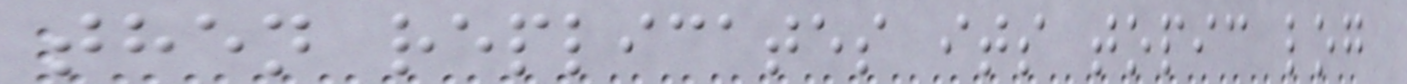then replicates its topic log
